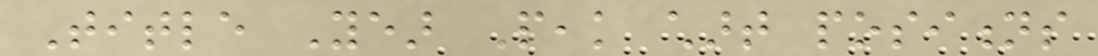Title Year Peak chart positions
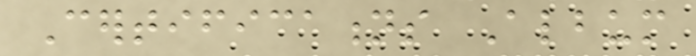Certifications Album
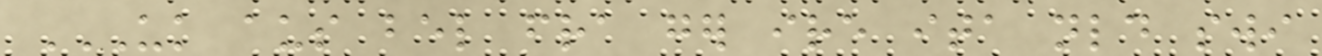UK AUS BEL FRA GER IRE ITA NLD SWI
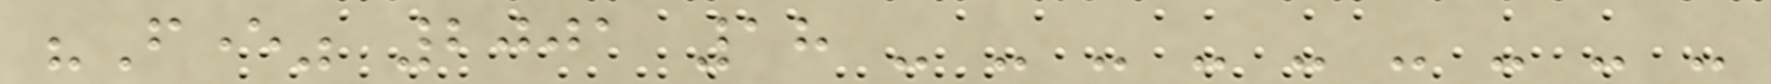"Fever" 2001 18 - - - - - - - - -
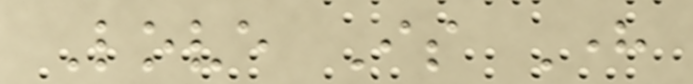Love Is Here
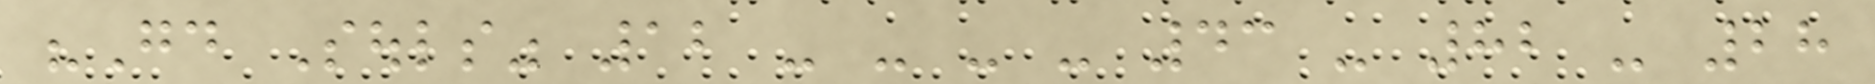"Good Souls" 12 - - - - 43 - 82 - 28
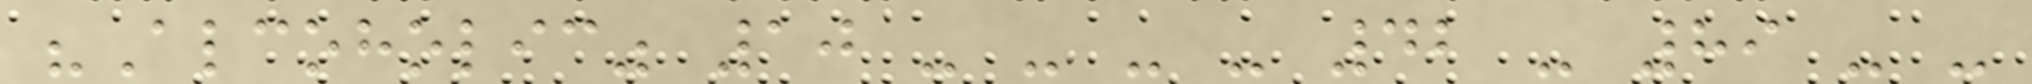"Alcoholic" 10 - - - - 42 - 89 - -
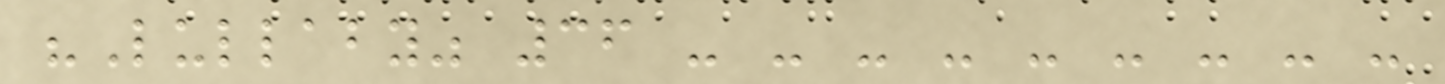"Lullaby" 36 - - - - - - - - -
